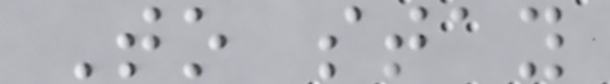To stay
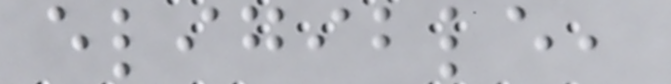eligible,
